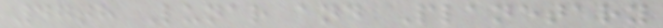47th Lunar and Planetary
